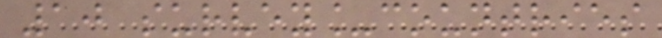10 survey_countries
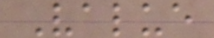Value
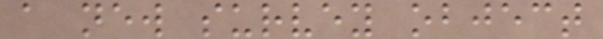a new survey object
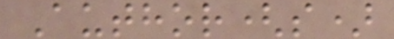Author(s)
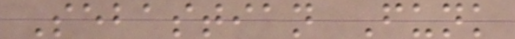Sebastian Funk
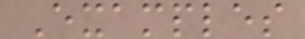Examples
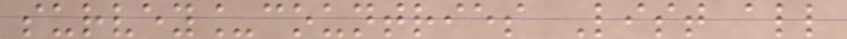survey_countries List all
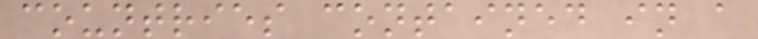countries contained in a
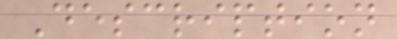Description
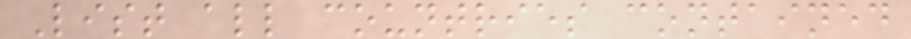List all countries contained
